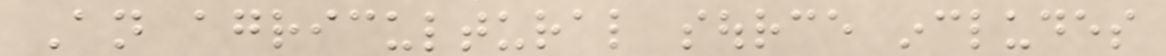An agricultural source includes
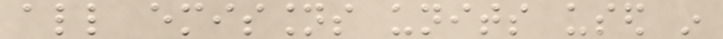all emissions units used in
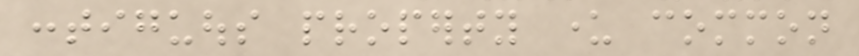contiguous property under common
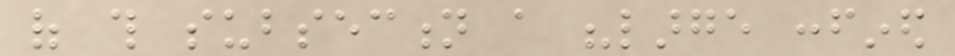of this subsection a "large confined
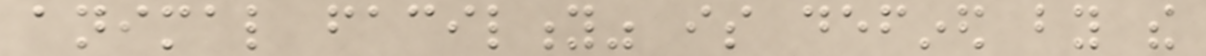animal facility" is defined by the
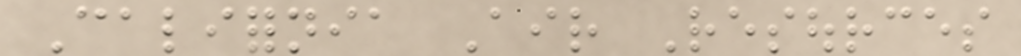California Air Resources
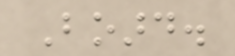Board.
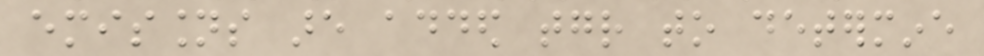emissions are added together to determine
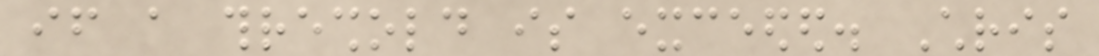if a threshold is exceeded. Chris
